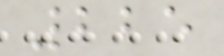225
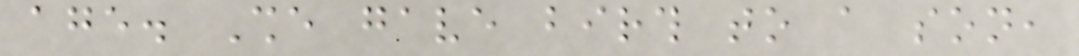age. She gave birth to a son,
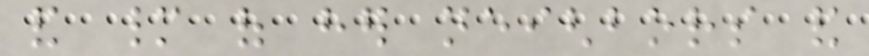and many of her neighbors and
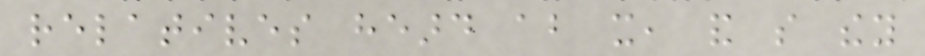relatives heard about it, and so they
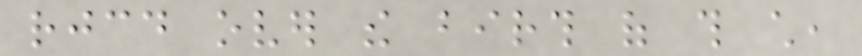rejoiced over the birth of this child,
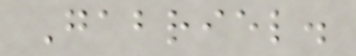Gabriel.
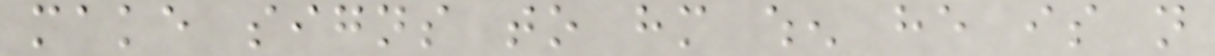make signs to him when he is not
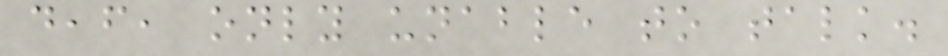deaf, only unable to talk.
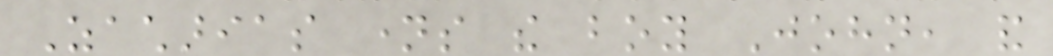Zacharias names the boy John, and
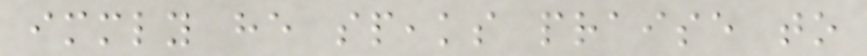immediately he speaks praise to
